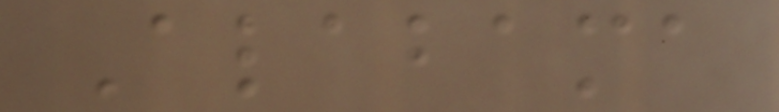Alabama
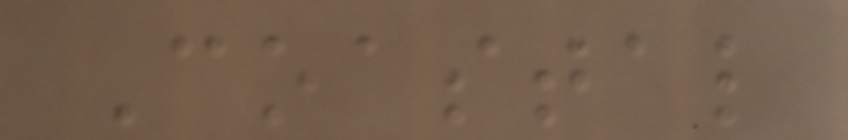Coastal
